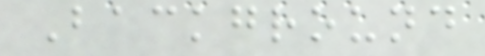Background
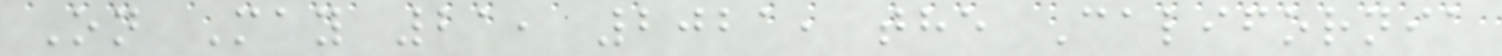On May 21, 2021, the California
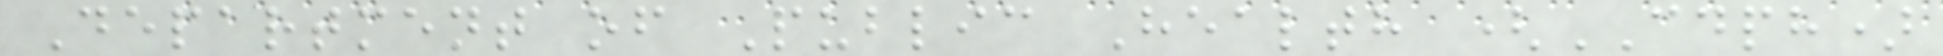Department of Public Health (CDPH)
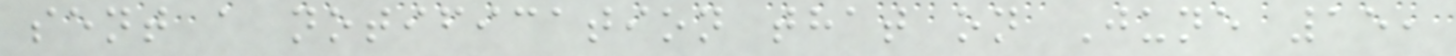sent a notification that on June 15,
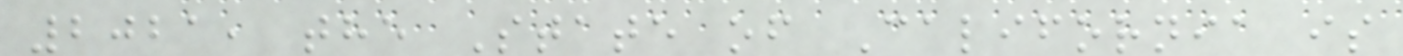2021, the State of California is
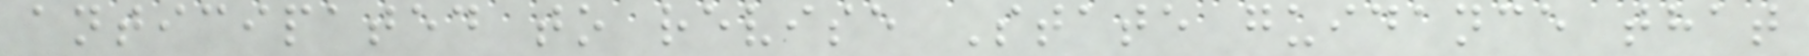anticipated to revise State guidance that
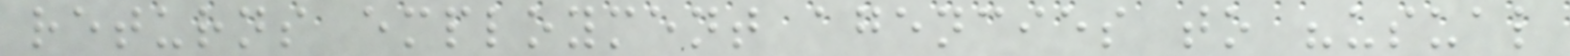returns employment agencies to "usual
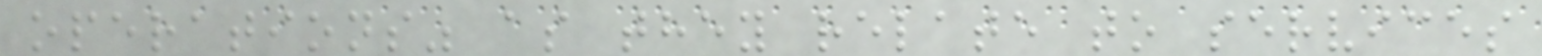operations" as they relate to services
